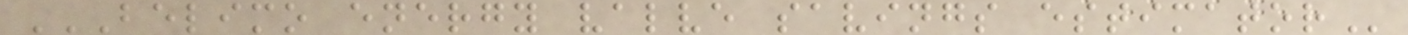BELIMO ENERGY VALVE SAVINGS ESTIMATOR
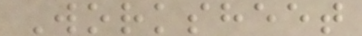Worksheet
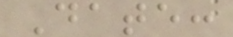Date:
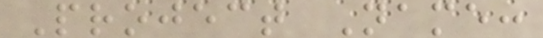Project Name:
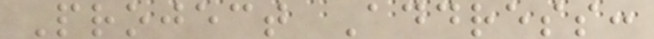Project Address:
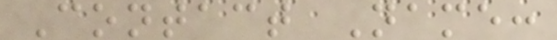Contact Name:
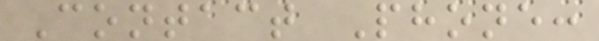Contact Phone:
